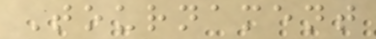Tournament
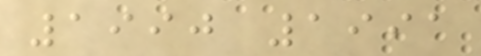1990 1991
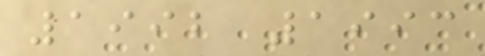1992 1993
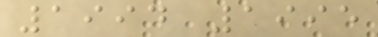1994 1995
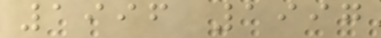1996 1997
